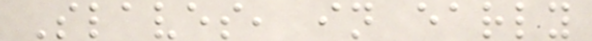Slaves, in early
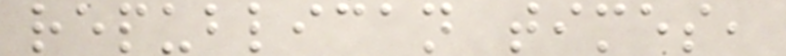republican times,
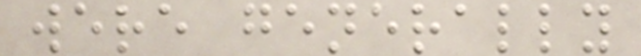were generally
